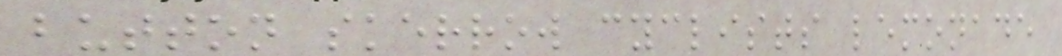button skerrow cyclists lemonade
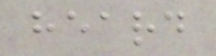heard
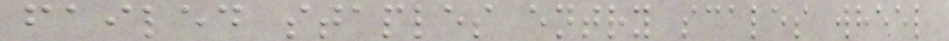failed staples entry scales wheel
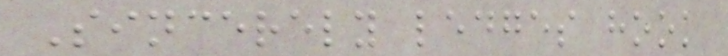Sincerely ledges hook
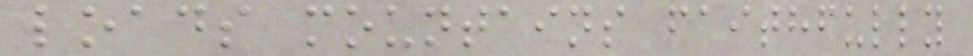loads mountains faithfully
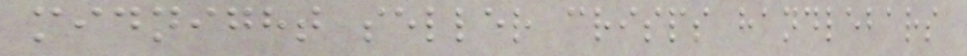midnight seller crisps handlebars
